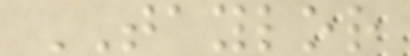TAYLOR
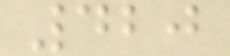420
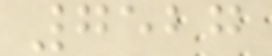7527
